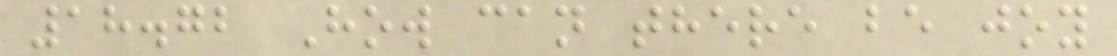18.72 How can there be joy
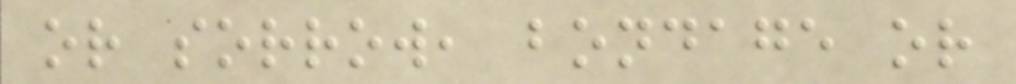or sorrow, bondage or
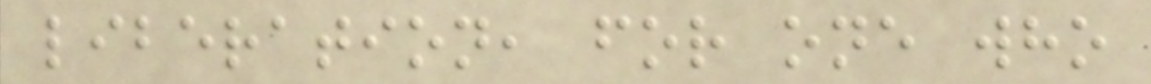liberation, for one who
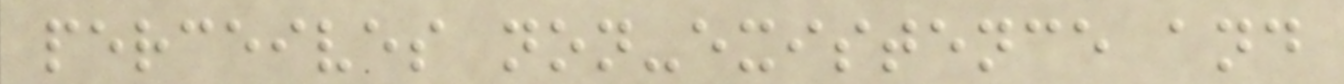perceives non-existence and
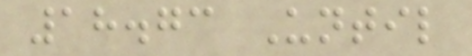18.73 Until
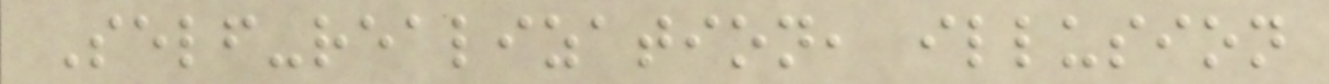Self-realization, illusion
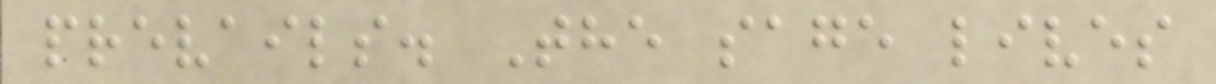prevails. The sage lives
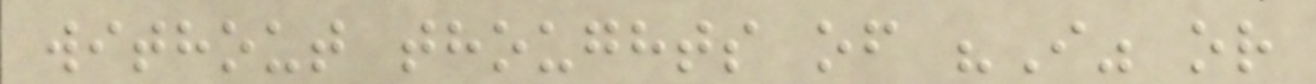without thoughts of "I" or
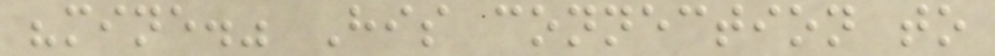"mine." His connection to
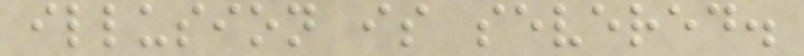illusion is severed.
